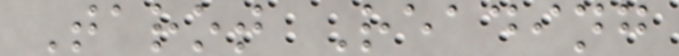Tarot Reading
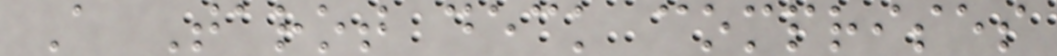A Tarot deck comprises
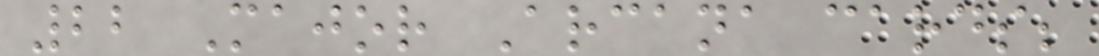22 Major Arcana cards;
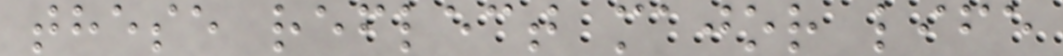these reflect major life
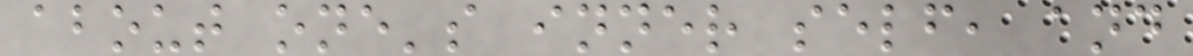about one's inner self, and
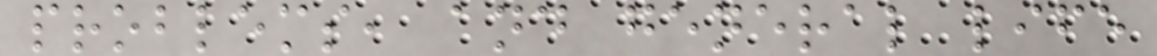problems, and general life
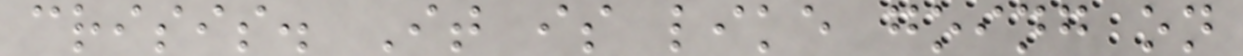crisis. It is like going on
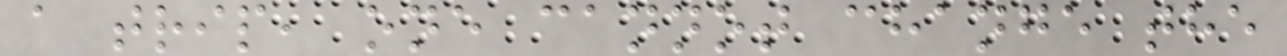a trip, one cannot change the
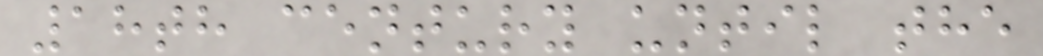18th century until the
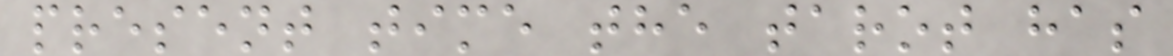present time the tarot has
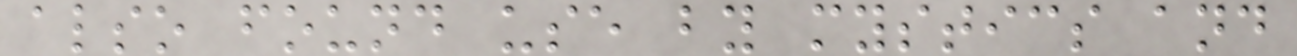also found use by mystics and
